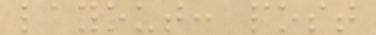layout: post
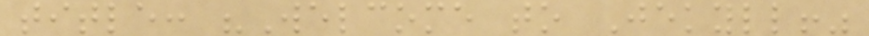title: "Welcome to Jekyll!"
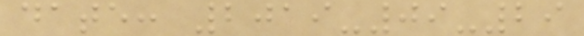date: 2019-09-29
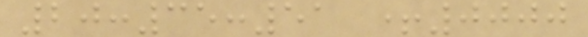20:35:51 +0000
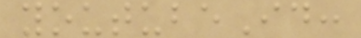youtubeId:
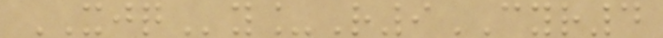XJQy_R9CYR4
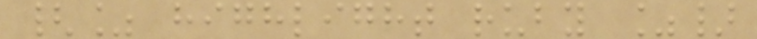{% highlight ruby %}
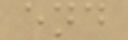end
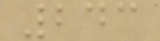243
